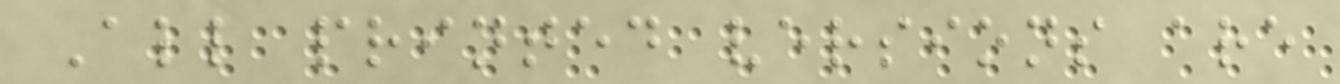All printed versions are
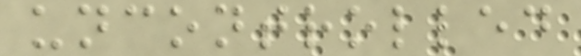uncontrolled
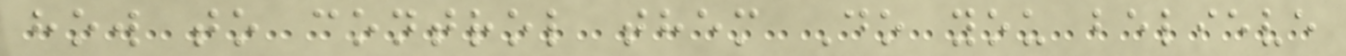how to control them Do you believe
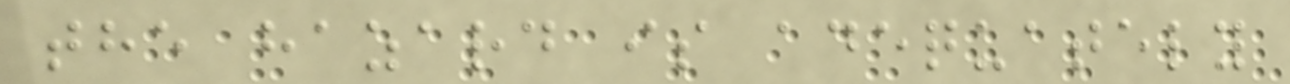the hazard is adequately
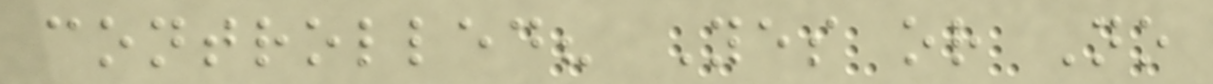controlled? Yes or No
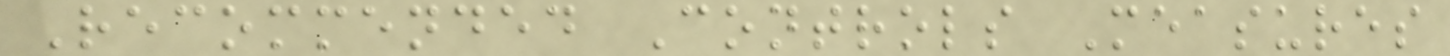Recommended Controls Measures
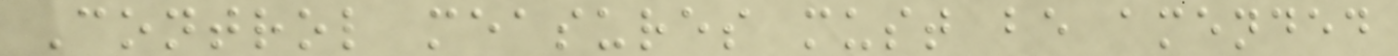Control measures must be amended
